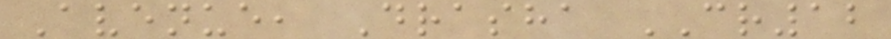Avenue, Drasha CR12
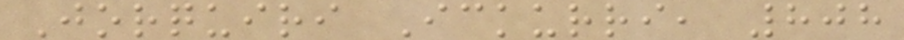Jorquiri Ickurri, 808
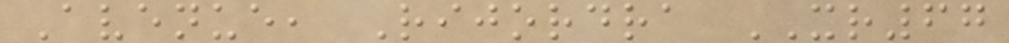Avenue, Rijordra XR67
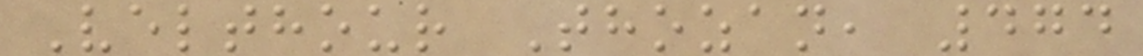Velthour Thozan, 474
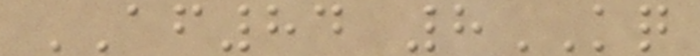AF84 8KQ
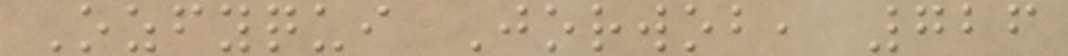Ozfyqui Jorwob, 726
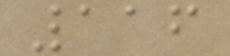116
